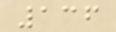136
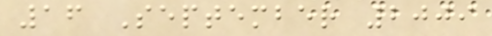16 September 2009
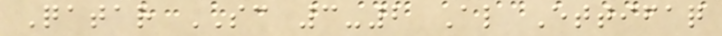Qatar SC 3-2 Al Ettifaq
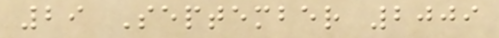29 September 2009
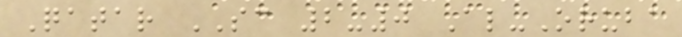Qatar SC 2-0 Al-Oruba
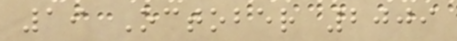19 October 2009
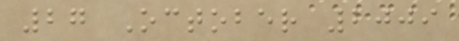27 October 2009
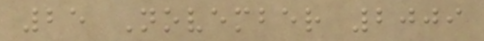25 November 2009
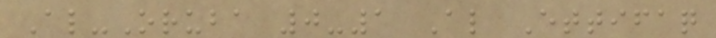Al-Oruba 0-1 Al Ettifaq
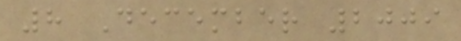8 December 2009
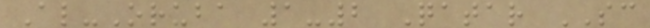Al-Oruba 1-2 Qatar SC
